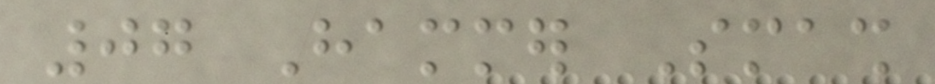07 Hammer Smash
